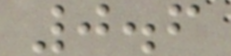0.6
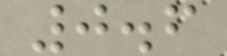0.6
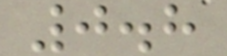0.8
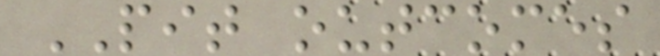PIT outcomes
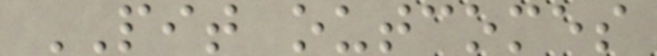PIT outcomes
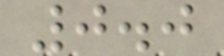0.0
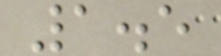1.5
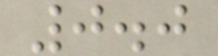0.0
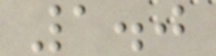1.0
